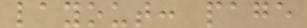layout: page
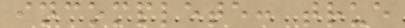incomplete: true
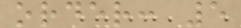order: 5
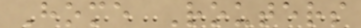Home Routers
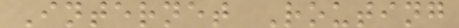Internet Routing
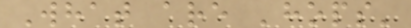What are 'hops'
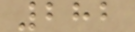282
